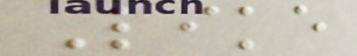Like
